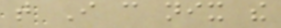that I can nix the
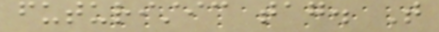futuristic tag. That
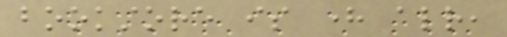bookstore is here already,
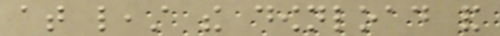at least the download and
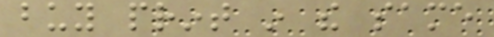buy print in the same
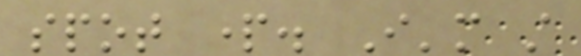spot part. I'm still
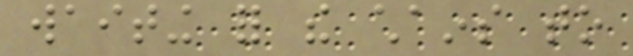waiting for the chains to
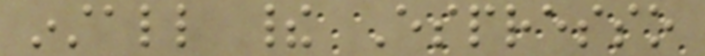install their Espresso
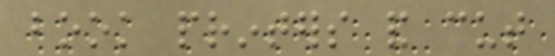book printers and cut
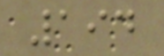194
